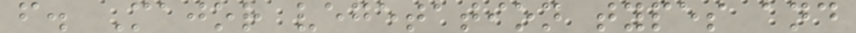f. Major vegetation types and
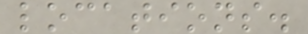locations.
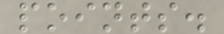points.
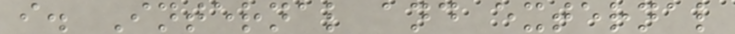i. Internal and external
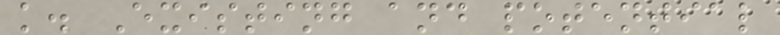k. Existing and potential
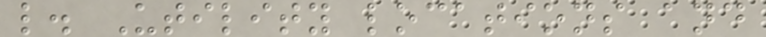l. Utility locations and
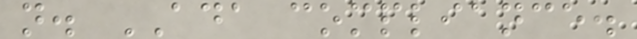n. ADA compliance.
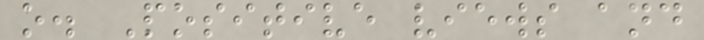o. Positive views and
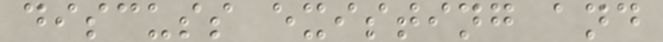discuss existing and
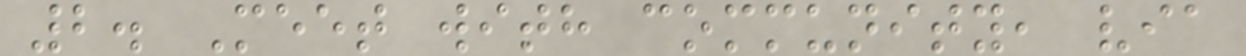2. Meet with community, via
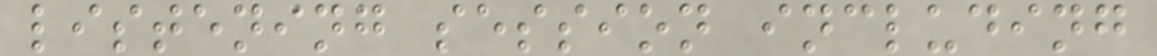listening session including
